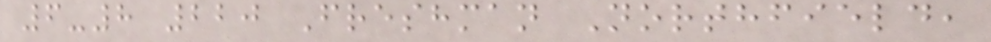6-8 220 Freshman Northfield,
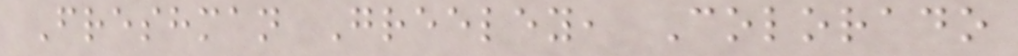Freshman Greeley, Colorado
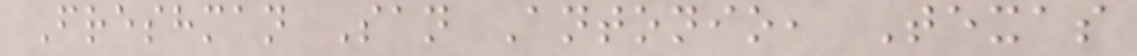Freshman San Antonio, Texas
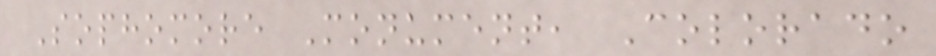Sophomore Monument, Colorado
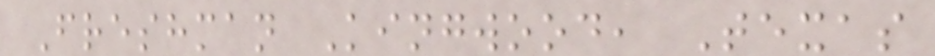Freshman Kingwood, Texas
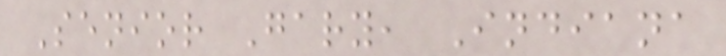Senior Gary, Indiana
